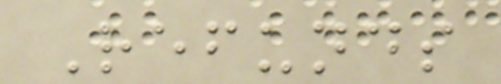Refunds
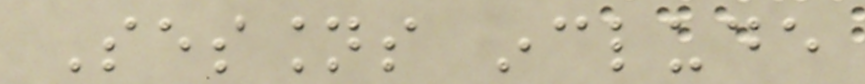Sessions include
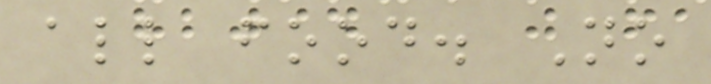all food. No
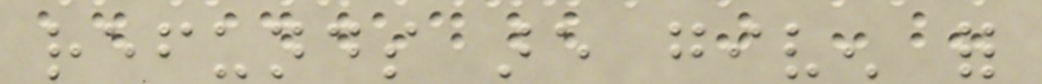refunds are given for
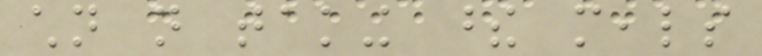children not taking these meals
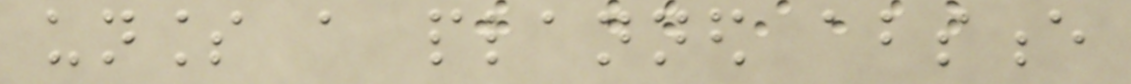unless a planned absence
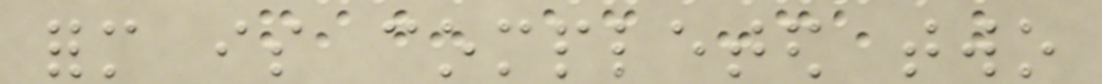form is completed two
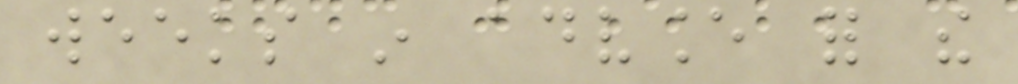weeks in advance for the
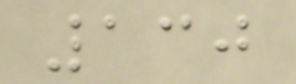130
